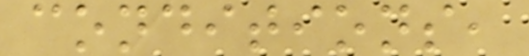conditions,
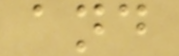and
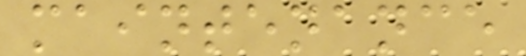maintenance
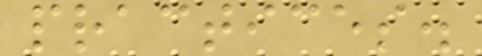practices.
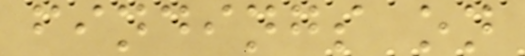findings on
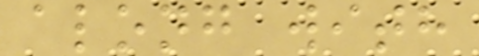along with
